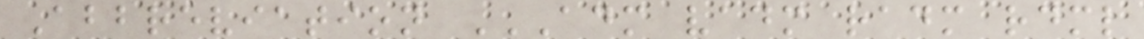Abbreviation ADM VADM RADM RDML
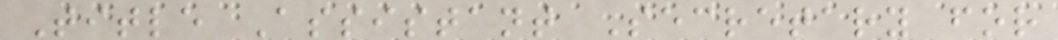Title Assistant Secretary for
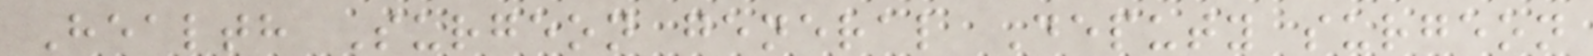Health Surgeon general Deputy surgeon
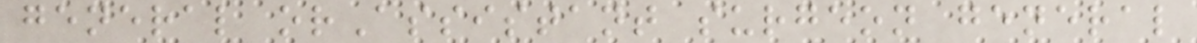general orAssistant surgeon general
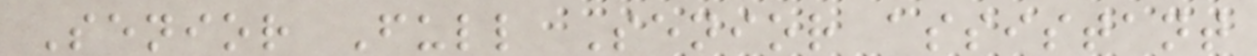Senior Full Senior assistant
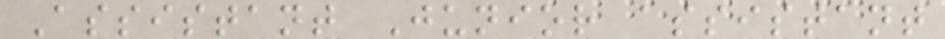Assistant Junior assistant
